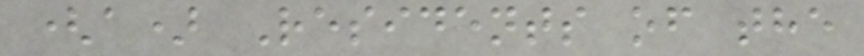(a) Residents of the
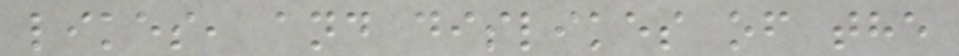likes, and dislikes of the
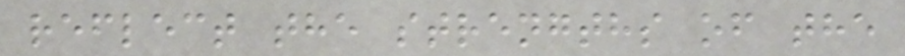reflect the strengths of the
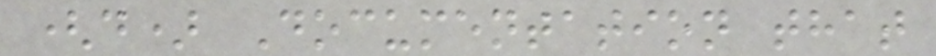(d) Documentation that
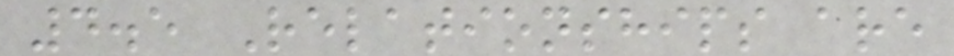4.5 Relationships are
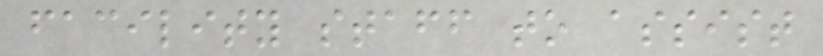facility staff to assist
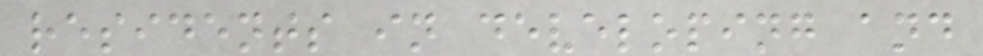residents in developing and
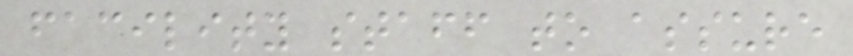facility staff to assure
